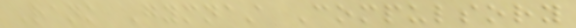Rank Gymnast Compulsory
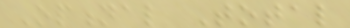Optional Total
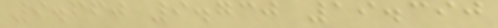9.660 9.730 19.390
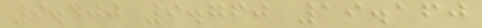9.400 9.760 19.160
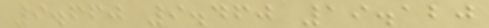9.660 9.460 19.120
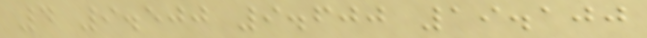4 9.500 9.600 19.100
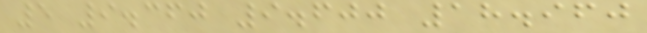5 9.360 9.600 18.960
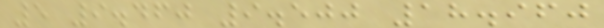5 9.460 9.500 18.960
